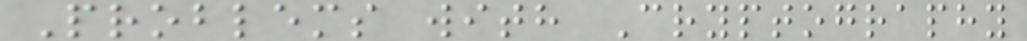Problems with Cryptography
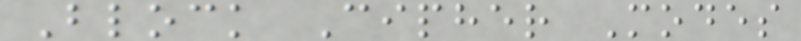Block Cipher Modes
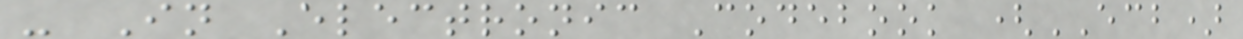- In Electronic Codebook (ECB)
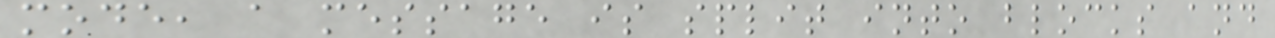mode, a message is split into blocks and
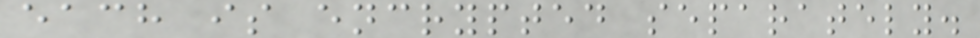each is encrypted separately.
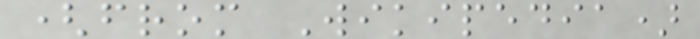(from Wikipedia)
